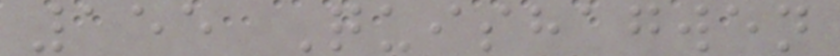155 Quishagwen
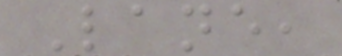Lane,
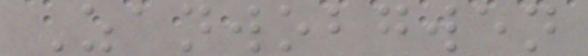Zanwobgwen
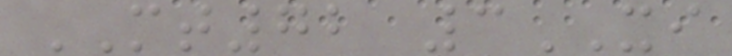MT72 3XI
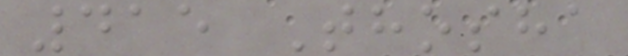415 Thosha
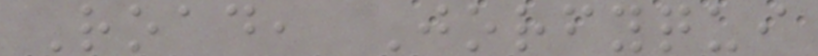Road, Jorfyqui
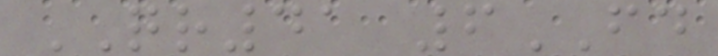QR41 6FD
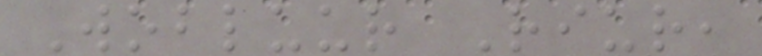Wobluur Riur,
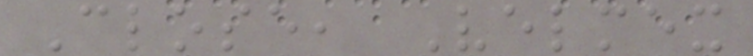Close, Velmex
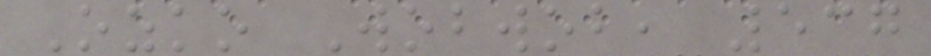Ozko Wobwob, 537
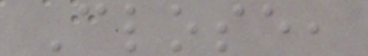Close,
